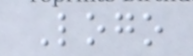Logo
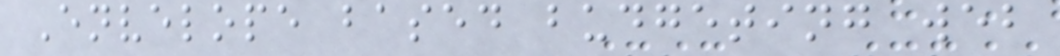Envelope based budgeting web
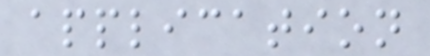application
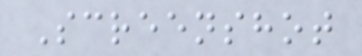Screenshot
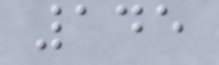145
